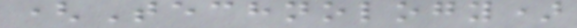(Technology)
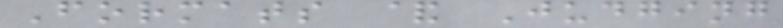Formats & Judging
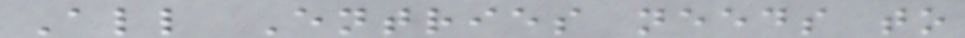All Entries needs to
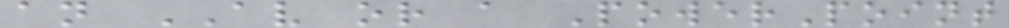an AV or a PowerPoint
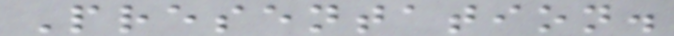Presentation.
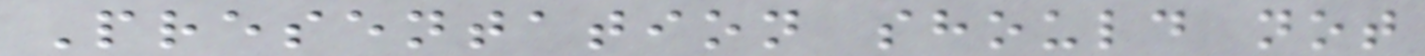Presentation should not
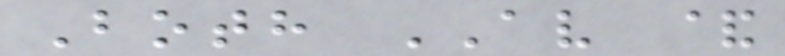Both AV &
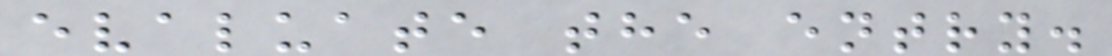evaluate the entry.
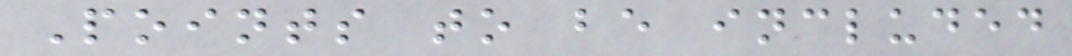Points to be included
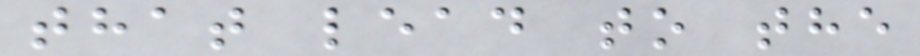that lead to the
